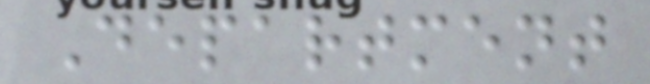Department
